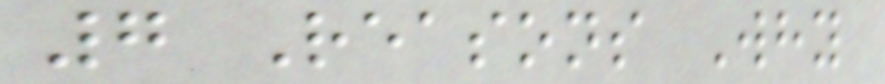7 Reasons Why
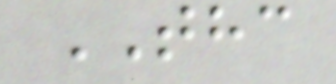THC
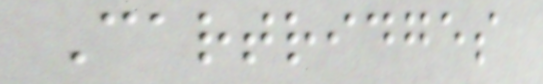Cartridges
